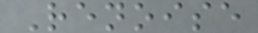Renoise
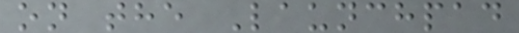on the Launchpad
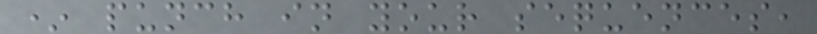* punch in your sequences,
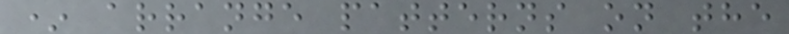* arrange patterns on the
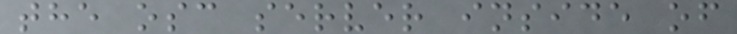the osc server inside of
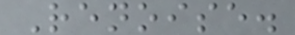Renoise.
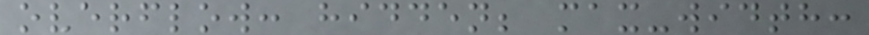overflow: hidden; max-width:
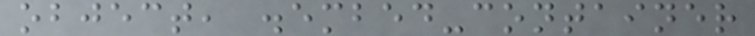object, .embed-container
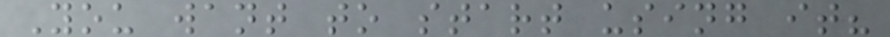You want to start using it?
